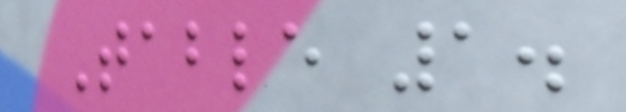Table 1.
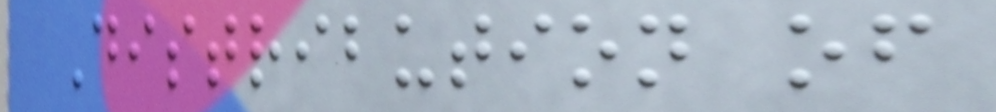Distribution of
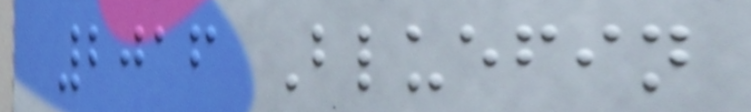2016 Bluefin
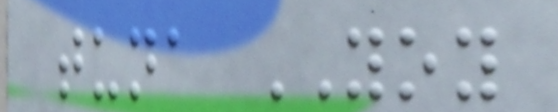tuna YOY
